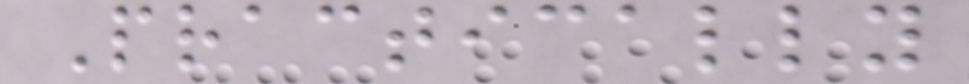Practically
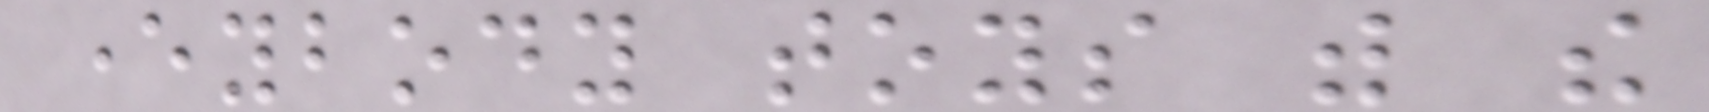everybody toys with the
